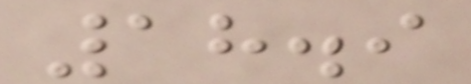18.9
